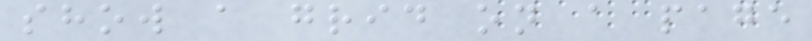show a grid on a page
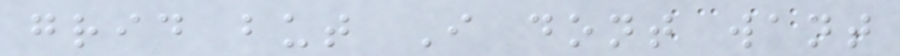grid but I dont want
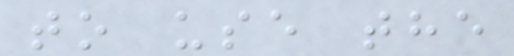to use the
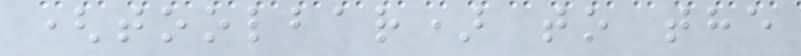(toolbar) to the
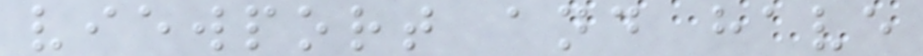viewport and have
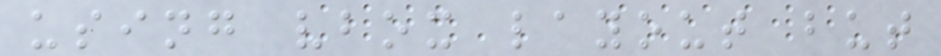using vbox layout but
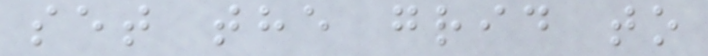set the grid to
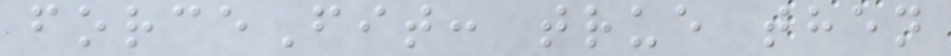forceFit: true then
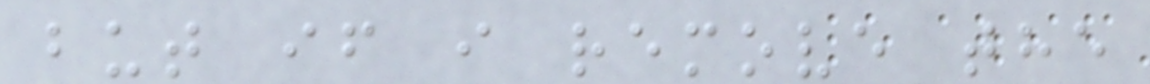but if i remove the
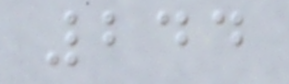244
